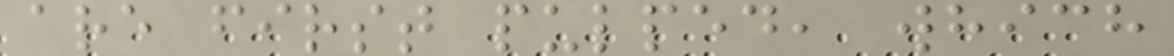are first pulped, which
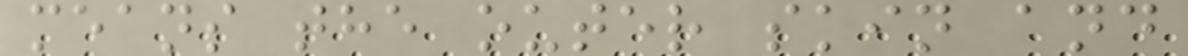means the outer skin and
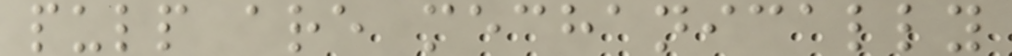pulp are mechanically
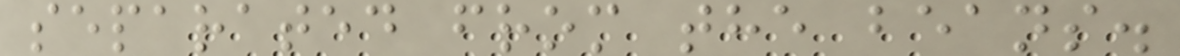separated from the beans.
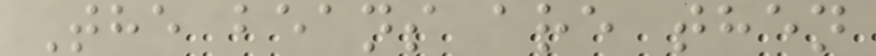The beans are then
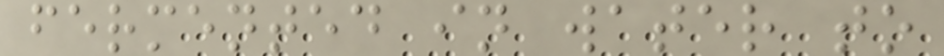fermented in water to
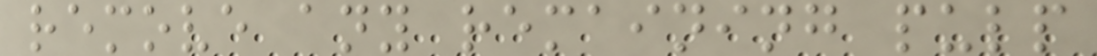remove any remaining pulp
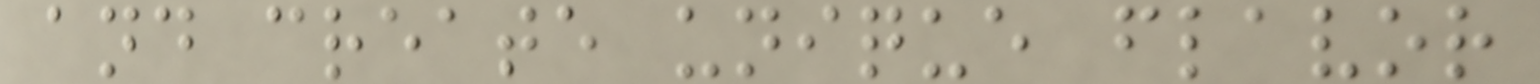and create unique flavor
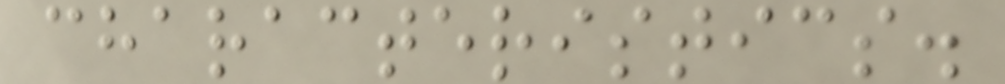characteristics.
